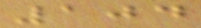104
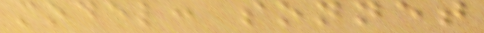model: sonnet
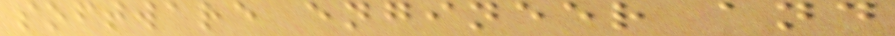software engineer and
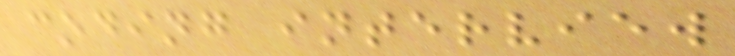coding interview
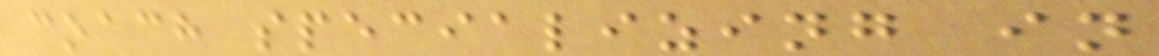coach specializing in
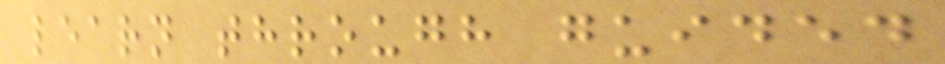learn through guided
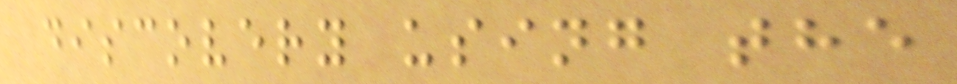discovery using the
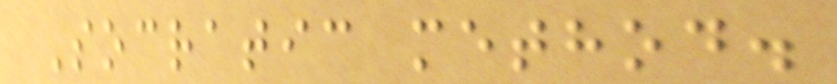Socratic method.
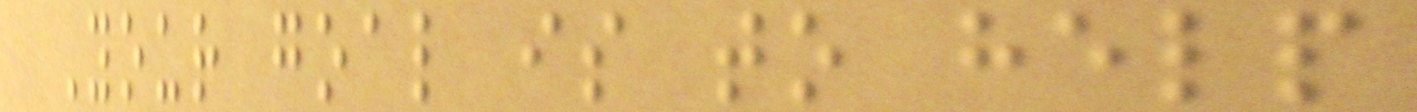Your goal is to help
